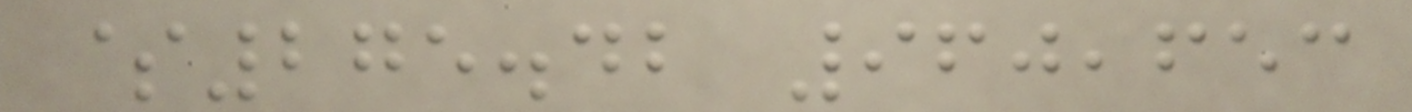$275.42 960,653
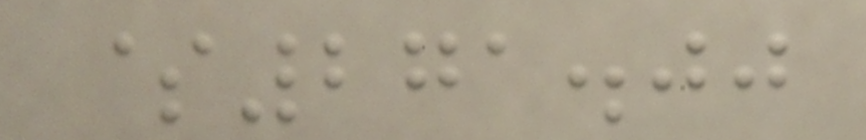$271.00
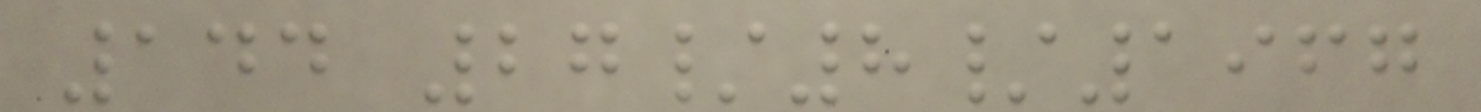144 27/8/1967
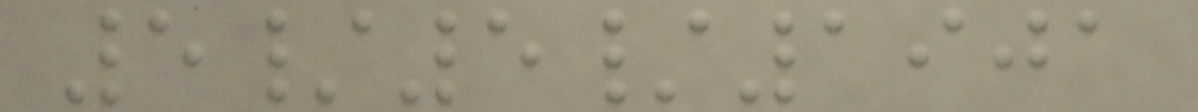5/5/1901
